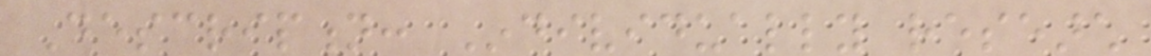Description: Individually research
